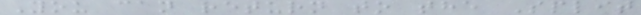You can return to the Split
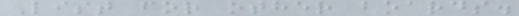List for other boards.
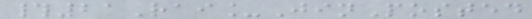#21Rai_JinPosted
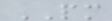PM
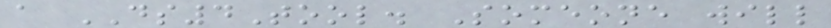a DS4Tool. Someone will
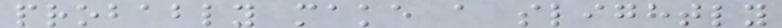probably make a slightly
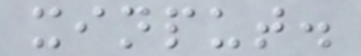xinput.
